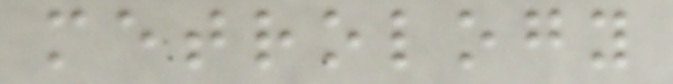metrology
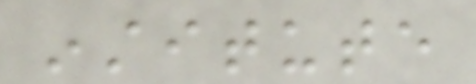institute
